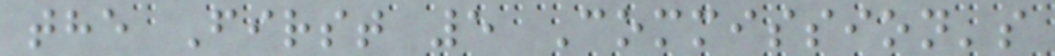the First 5 Commission's
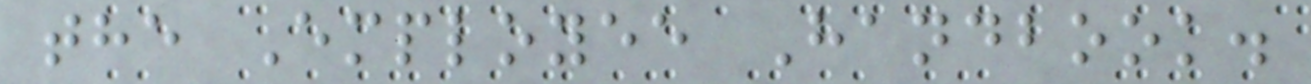the Employee Handbook.
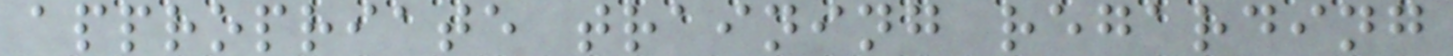appropriate training regarding
